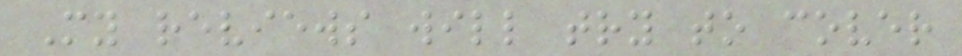My reviews will try to cover
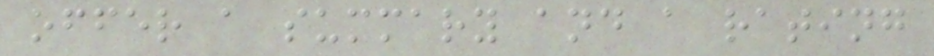offer a summary and a rating
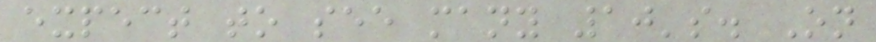expect to see many 10's. On
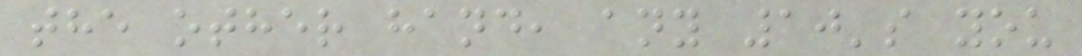the other hand, any 10's you
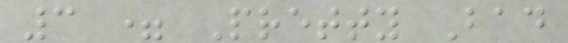3 = Pretty Bad
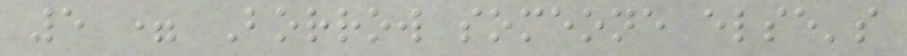5 = Borrow someone else's
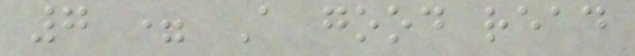7 = A good read
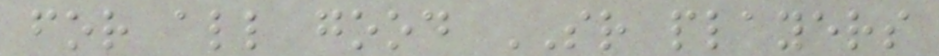for all good SR players
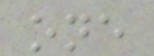one
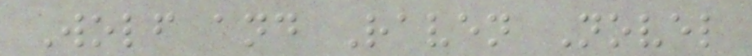Wolf and Raven Novel
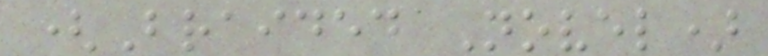(Braided Novel)
